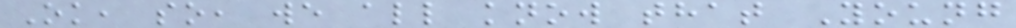Ok, so, we all know that Young
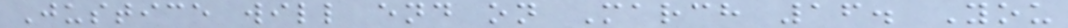Justice will end on March 16. You
